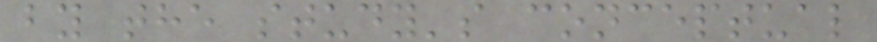by the study's conceptual
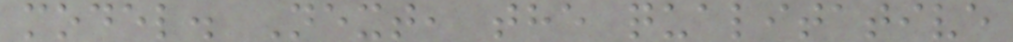model. Next, the qualitative
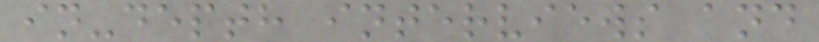in-depth interviews and
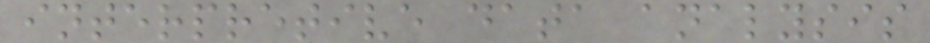interpretive data analysis
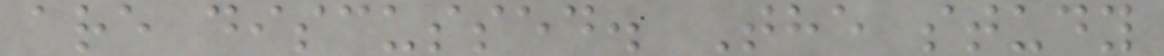are discussed. The study
